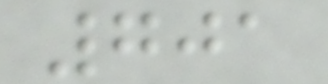701
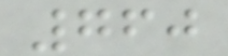760
